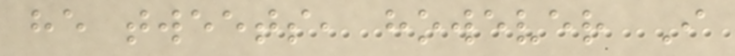he tweets, however I
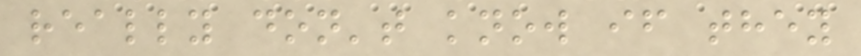really don't know if they
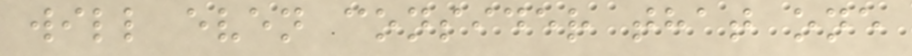will even consider that one
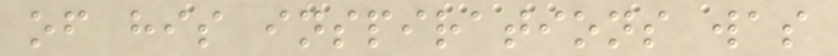of his inspirations was
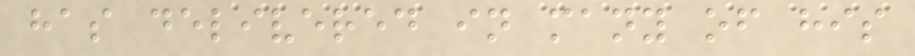has delivered in many of his
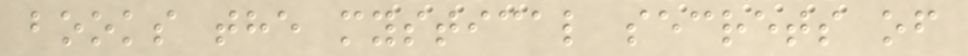books the mystical secrets of
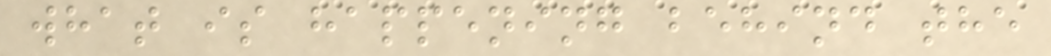what is happening behind the
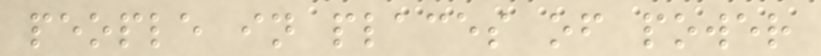people in places of power
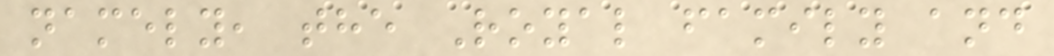namely, the Royal family and
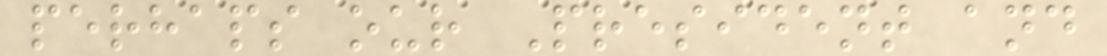perhaps our President and
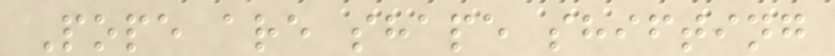Pope are shape shifting
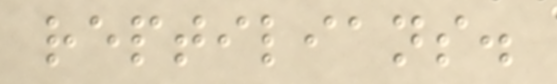reptilians.
